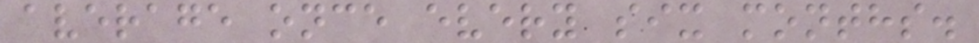average once every six months.
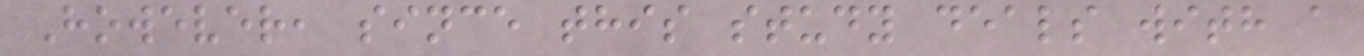However, since this study deals with a
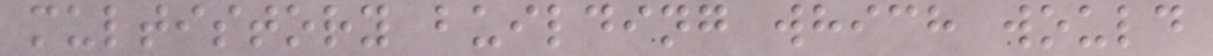multistory building which would
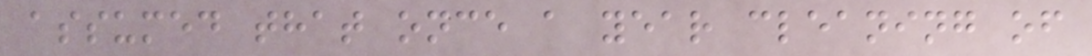assumed that once a year cleaning of
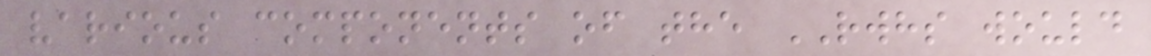various components of the RWHS would
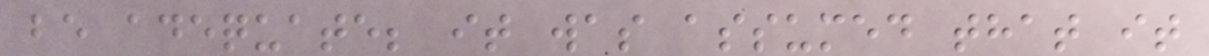be adequate; it was assumed that it
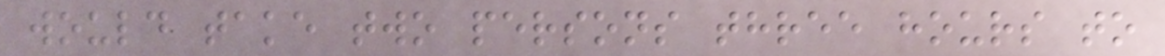would take two persons three hours to
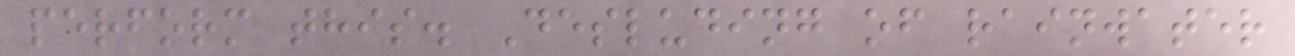perform this. Desluding of rainwater
